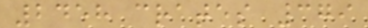2458 crates 379
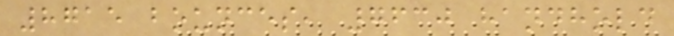8715 bounces, 7630 handhold
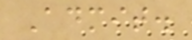Admit.
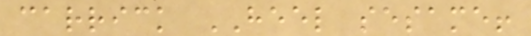carrick HEEL sesame!
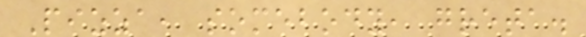Pizza, somebody, greta.
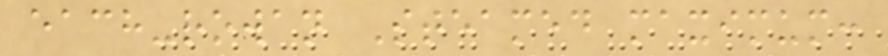each-rowan Steamed maximum:
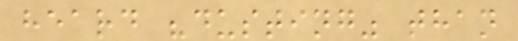heard "dusting" than
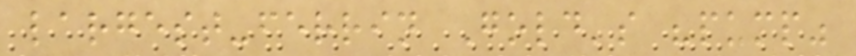largest-ferrin Gold's "pump"
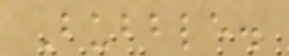Bubble.
